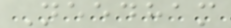Needham
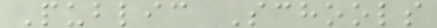Public Schools
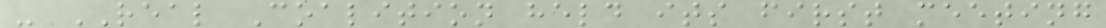- REAL Coalition held its first meeting
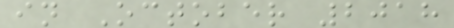in October 2018
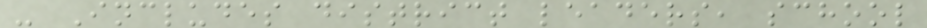- Includes district leaders, school
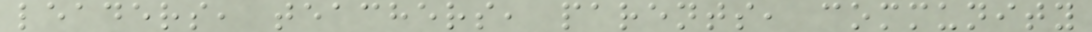leaders, teachers, parents, community
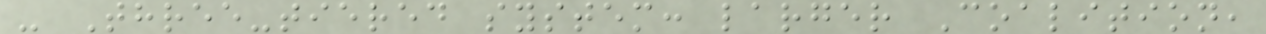- Three-tiered system: larger Coalition,
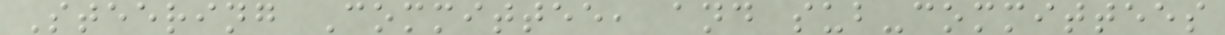Steering Committee, and sub-committees
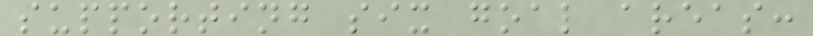supporting six goal areas:
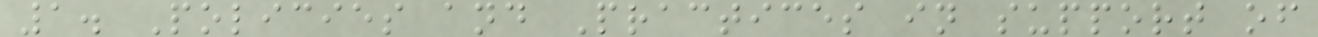1. Policies and Practices in support of
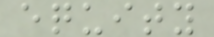equity
